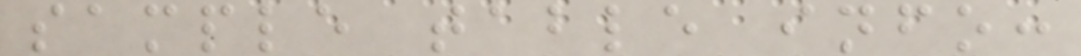sample table info:
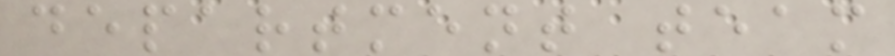department team
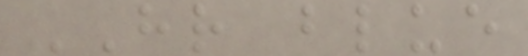HR blue
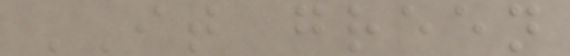IT green
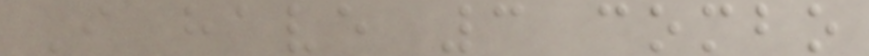I have 3 combo
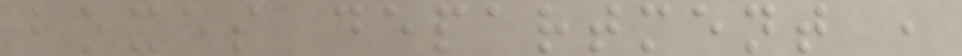boxes department ,
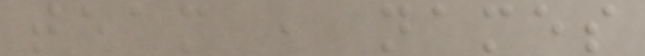team , names
